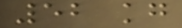52 kg
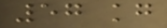57 kg
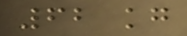62 kg
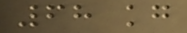68 kg
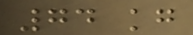74 kg
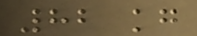82 kg
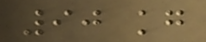90 kg
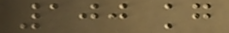100 kg
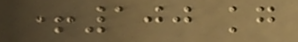+100 kg
